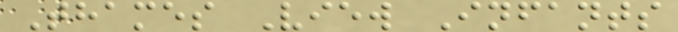Thames View Infants
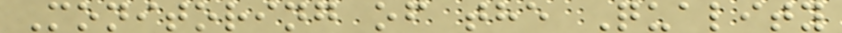Monitoring of the Quality
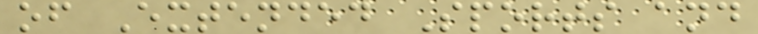of Extended Sports and
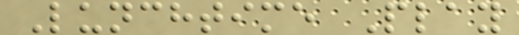Lunchtime Play
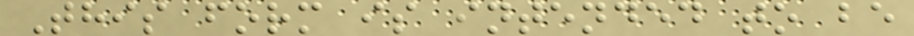This form is intended to be
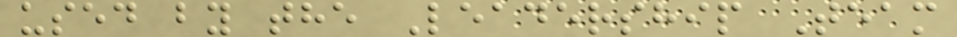used by the Leadership Team
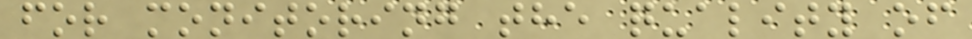for monitoring the quality of
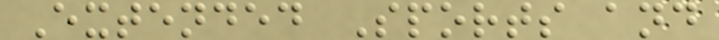Extended Sports and
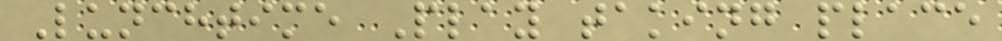Lunchtime Play taking place
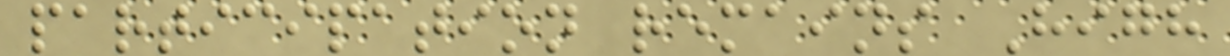participation remains High
